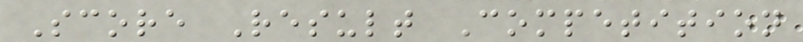Score Result Competition
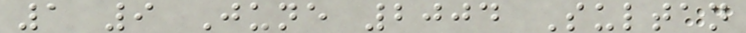1 9 June 2004 Sultan
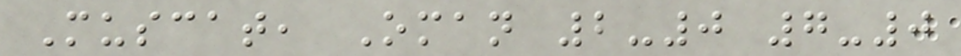Muscat, Oman 2-0 7-0
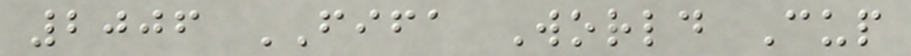2006 FIFA World Cup
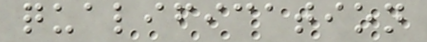qualification
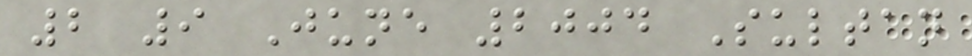2 9 June 2004 Sultan
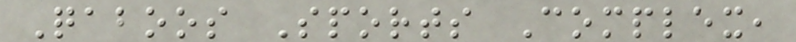Qaboos Sports Complex,
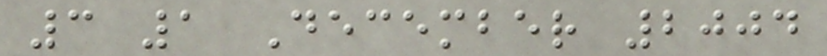3 1 December 2004
